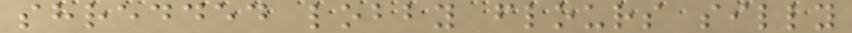shredded lobby flours silly
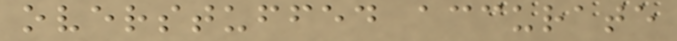overstuffed accurate
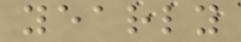yearly
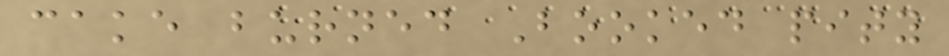cake burned Booked pity
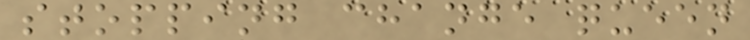stopping change queen
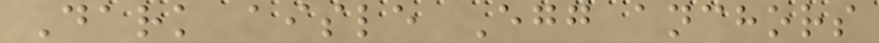Dark aisle Egg anchors
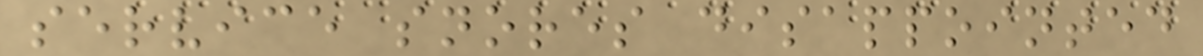service snores disappointed
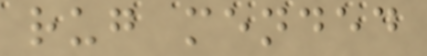rug mended
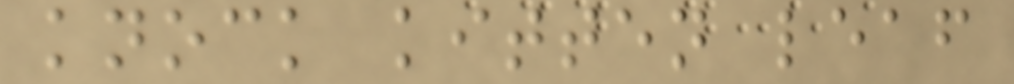knock kitten leaf
